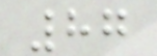87
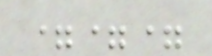===
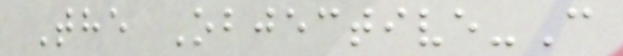The Objective-C
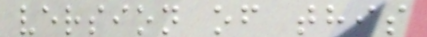version of this
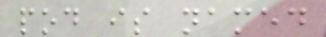pod is named
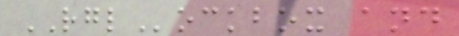RGLockbox and
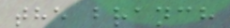the branch
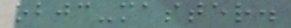objc-master.
